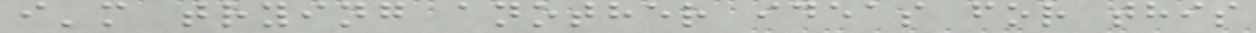i'm trying another ideas for this
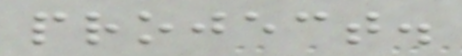project.
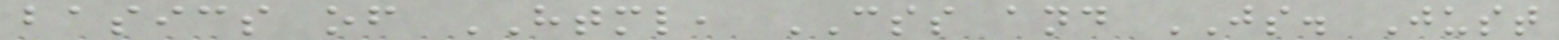basics of HTML, CSS and JS. Just
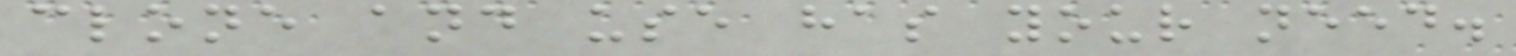clone and use has your need.
